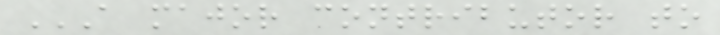A MAJOR CONTRIBUTOR TO
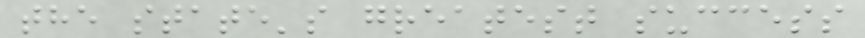the state's greatest success
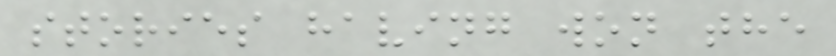stories having won the
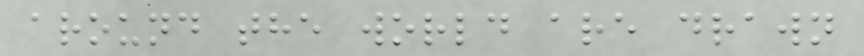around the world are drawn
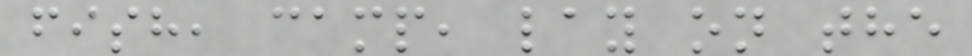fish, camp, lay on the
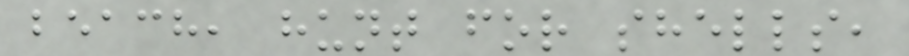beach, hunt for shells,
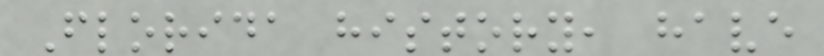Florida history, have
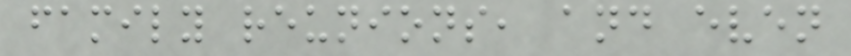family reunions, and even
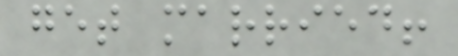get married!
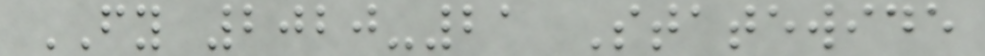FY 2020-21 Statewide
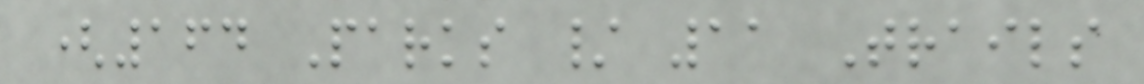(164 Parks / 11 Trails
